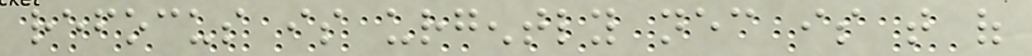refocus is urgently necessary is that of
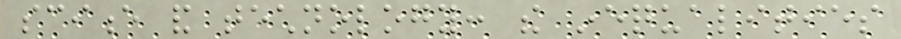science and technology: the inequalities
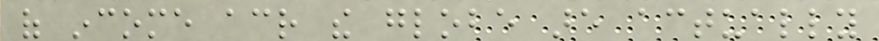of income across the globe are actually
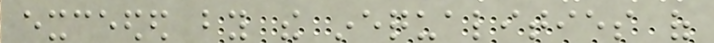exceeded by the inequalities of
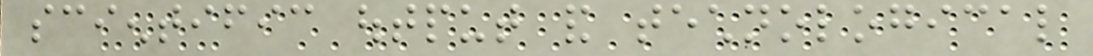scientific output and technological
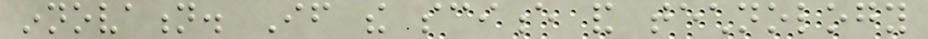innovation. If the science and technology
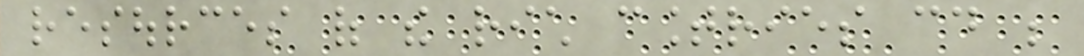resources of the rich countries could be
